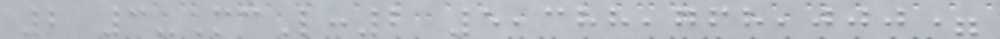2 3-McL:2 5,388,768,000=
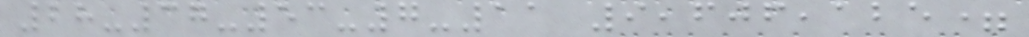28-37-53-7-11 9,606,125=
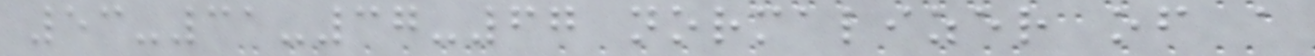53-31-37-67 normalizer of a
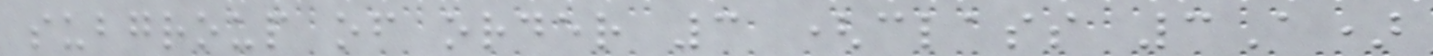subgroup of order 3 (class 3A)
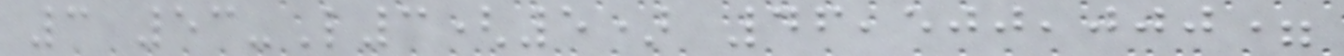3 53-L3(5) 46,500,000=
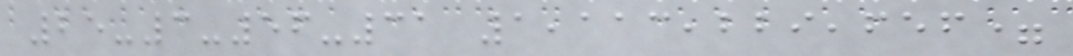25-3-56-31 1,113,229,656=
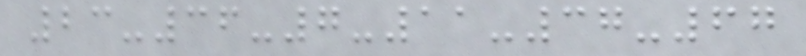23-36-7-11-37-67
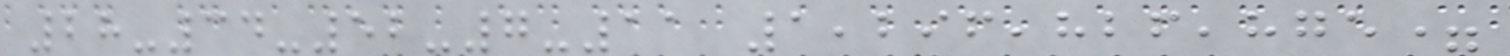28-34-52-7-11 1,296,826,875=
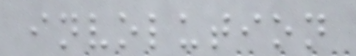involution
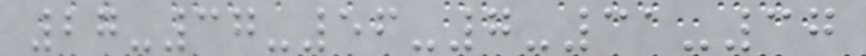27-37-56-7-31-37
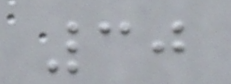30
